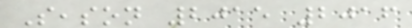Season 2015 2016
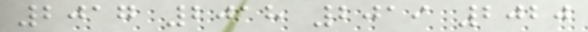2017 2018 2019 2020
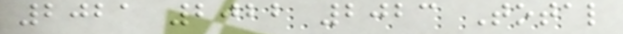2021 2022 2023 Total
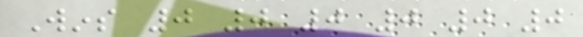Wins 0 0 0 0 0 0
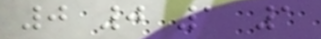0 0 1 1
